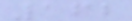162
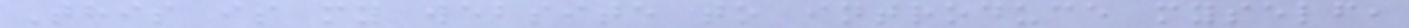This is my website to introduce myself,
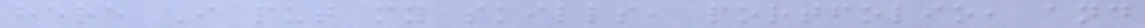here I put my skills, portfolio, and
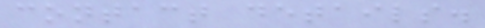contact details.
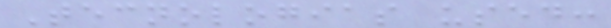Tecnologias used:
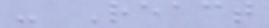- React
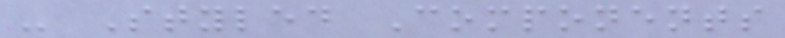- Styled Components
